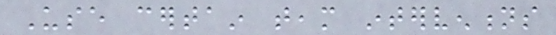Use certain team interventions
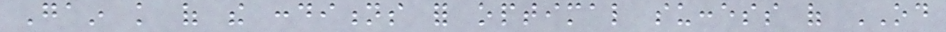Gain knowledge of the conditions for optimal success of OD
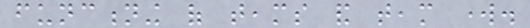functioning of teams and team work.
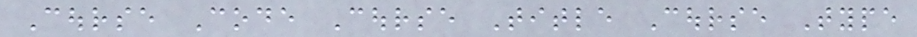Course Code Course Title Course Type
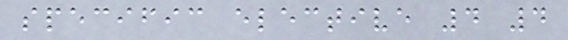specific elective 4 4
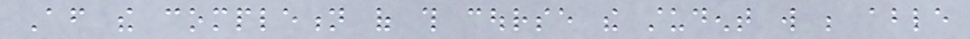After the completion of this course the student will be able
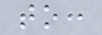to:
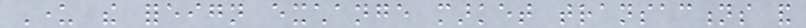Under the foreign exchange market transactions and
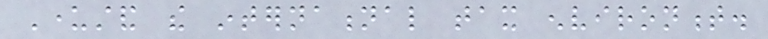Understand the international tax environment.
